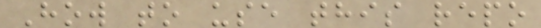How to use this repo
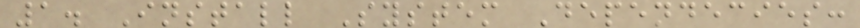1. Install System Dependecies:
